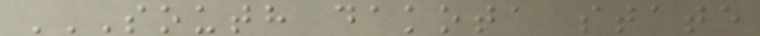SOUTH DAKOTA STATE
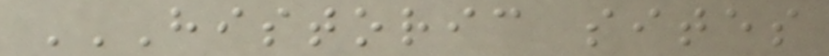HISTORIC SITES
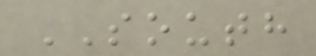SOUTH
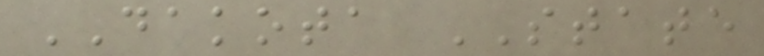DAKOTA STATE
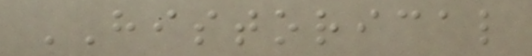HISTORICAL
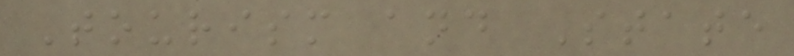Tourism and State
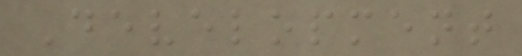Development
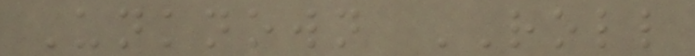Unknown ROLL
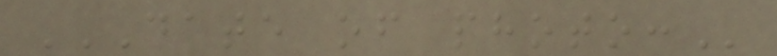DATE OF PHOTO:
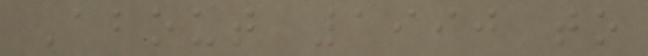About 1990 to
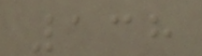138
